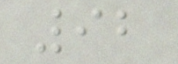92
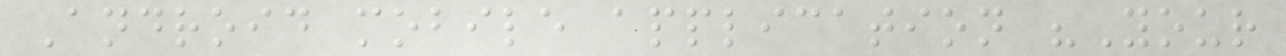Android mobile application "Your
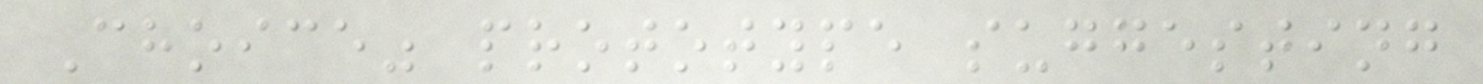Choice" prototype suggesting
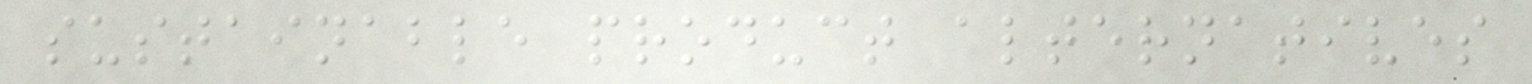sustainable product alternatives
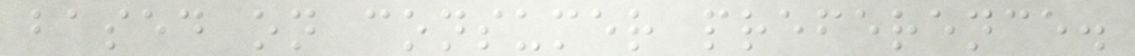based on consumer preference.
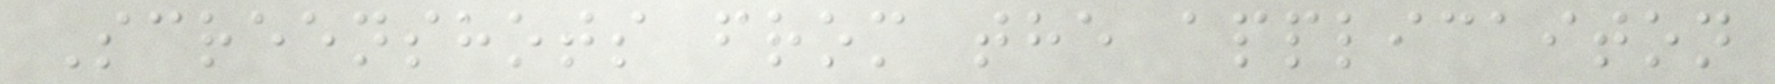Screenshots from the applicaiton
